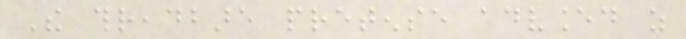The threadbare pretense advanced as
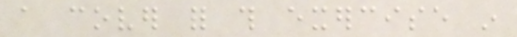a cover for this exercise in
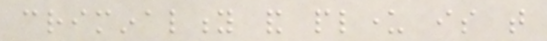criminality and plunder is that
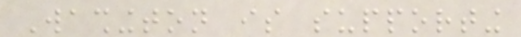Washington is supporting
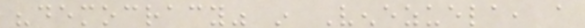"democracy" in Venezuela, a
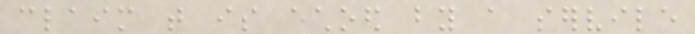claim that is echoed by a servile
